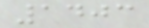1403
